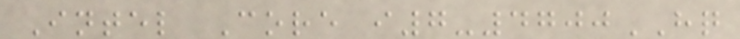Intel Core i7-4700HQ
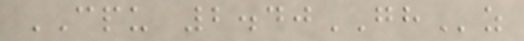CPU 2.40GHz
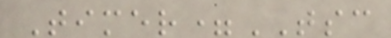Timer=TSC
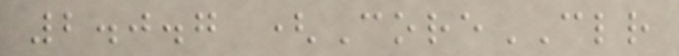2.0.7 (CoreCLR
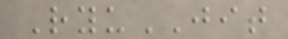RyuJIT
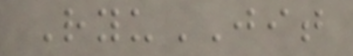RyuJIT
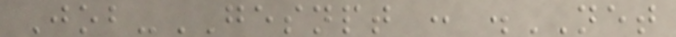Job-GESNPT : .NET
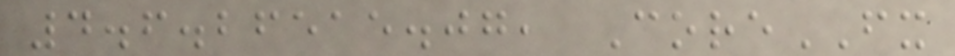4.6.26515.07, CoreFX
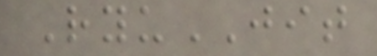RyuJIT
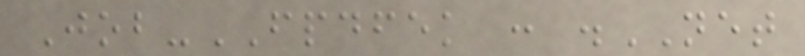Job-FPDFEK : .NET
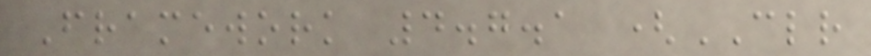Framework 4.7.1 (CLR
